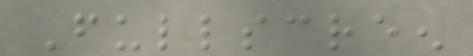Fullscreen
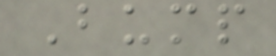Bump
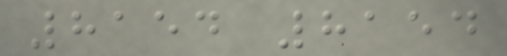8154 8154
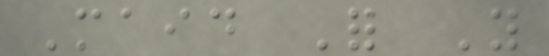Maid For You
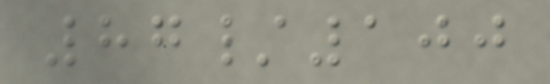87/100
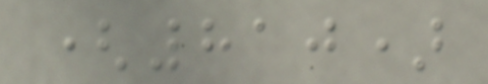(810)
